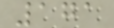171
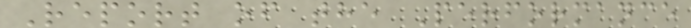Report of the Performance
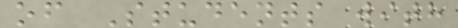of Students with
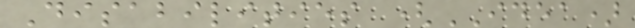Disabilities (IDEA)
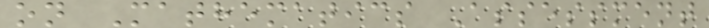on Mathematics Assessment
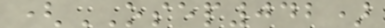(OSEP042)
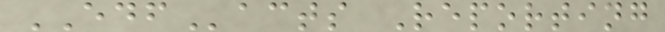EDFacts Reporting
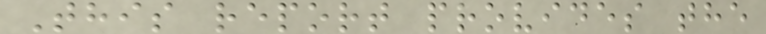This report provides the
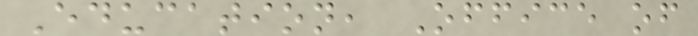Education, Office of
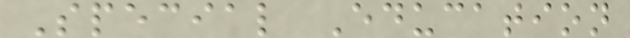Special Education
